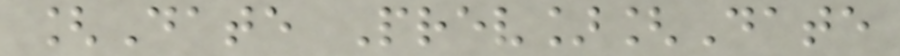[Date Prev][Date
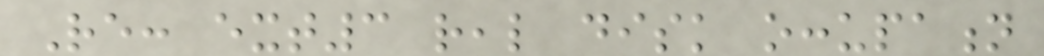Re: ext3 real disk occupation
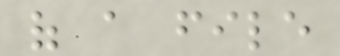of a file
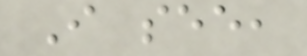I see,
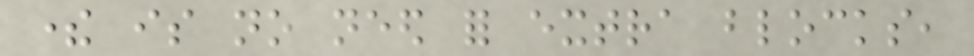there is no need for extra blocks,
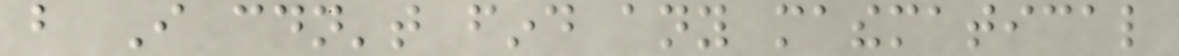but I couldn't find any mathematical
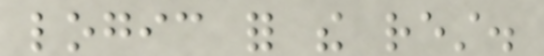logic for the rest.
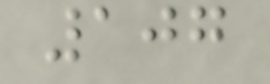107
